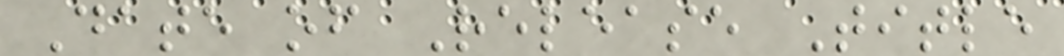Date of Release Title
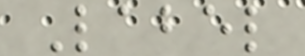Label
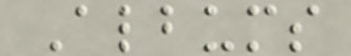Albums
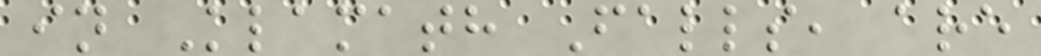in Klamath Falls, are
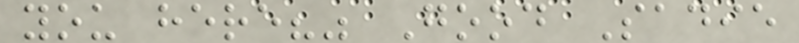you here?" Good Sadie
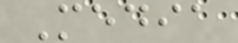Media
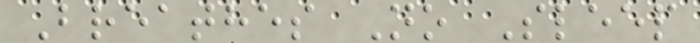Breathes No Sleep
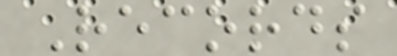Records
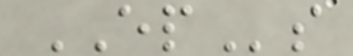EPs
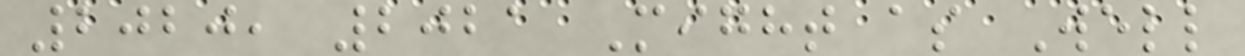2020, 2021 Might as Well
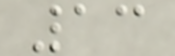13
